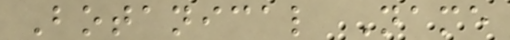Botanical Name
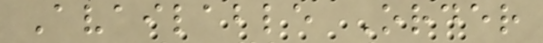Available Order
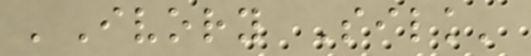'Ivory Silk'
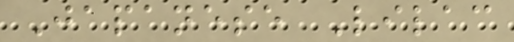Japanese Lilac
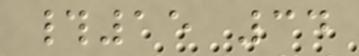#15 34
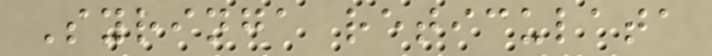Syringa reticulata
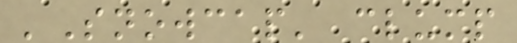'Snowcap' clump
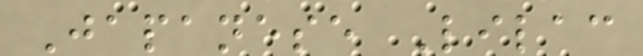Japanese Lilac
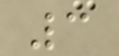3
